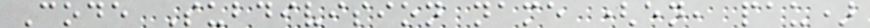Code Subdivision name (en, pau)
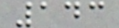143
